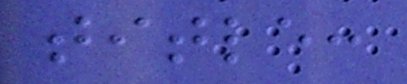title:
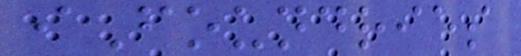iFoundries
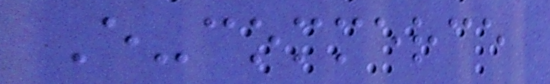E-commerce
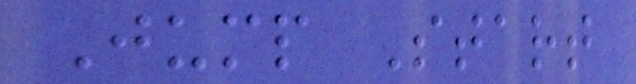Jump Start
